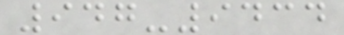947-9434
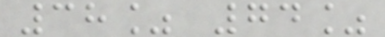38% 74%
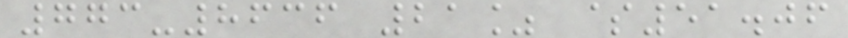773-8636 21% $51.06
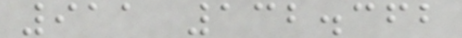911 132.362
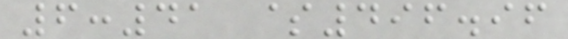6:41 $496.96
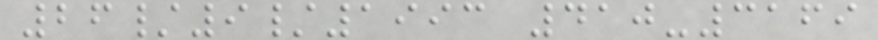26/9/1993 410-3169
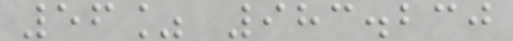56% 983.230
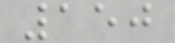150
